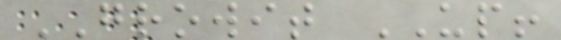GROWIT UP!
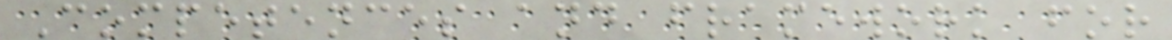Competences and framework for
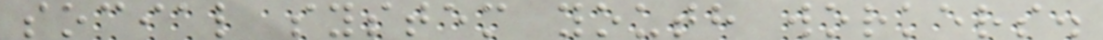social system youth workers.
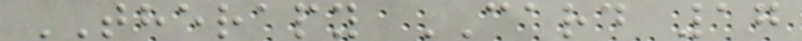THERAPY CARD 17
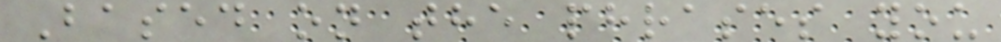Based on the phrases you
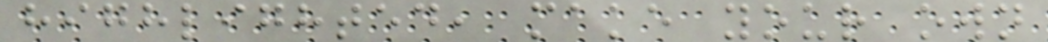highlighted, make your own
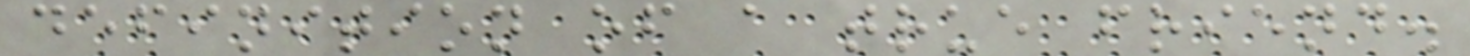definition of a true friend.
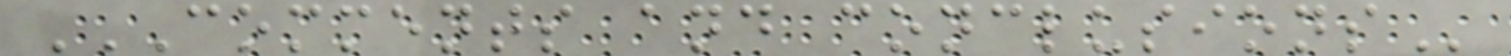COMMENTS AND CONCLUSIONS
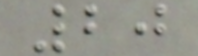20
